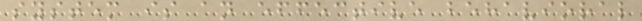system is an effective behavioral
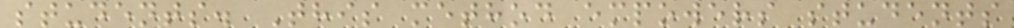students. This method empowers students
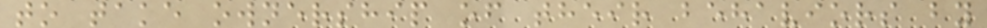to take ownership of their behaviors by
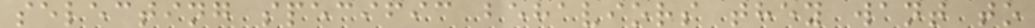selecting specific behaviors they want to
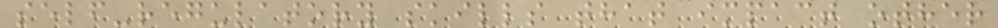self-regulatory skills that impact other
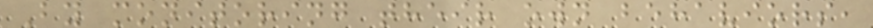By monitoring their own behaviors,
